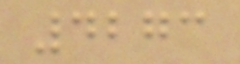4273
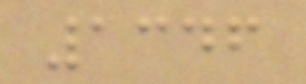1346
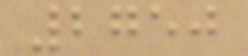2750
